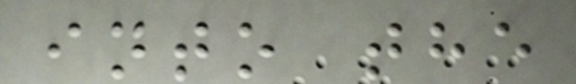into the
